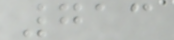713
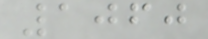1060
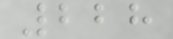228
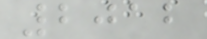2012
